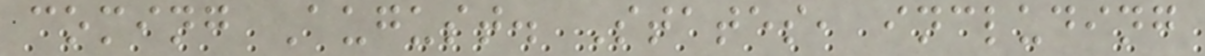coming August. States, including
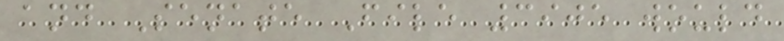and Senate File 3905 would
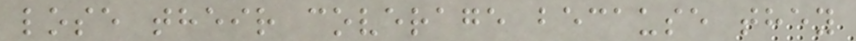lose their coverage because they
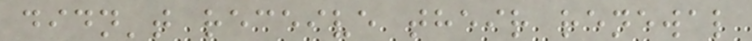didn't receive their renewal
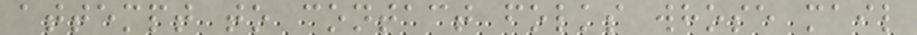attempt to contact folks whose mail
